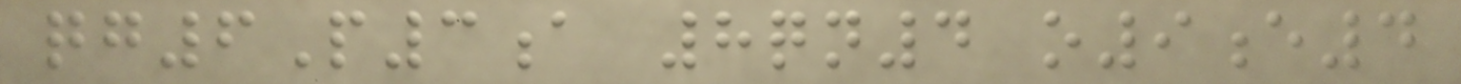qg6P3a 8qn4 o9e4
